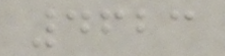4623
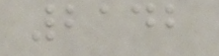2142
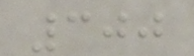300
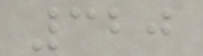320
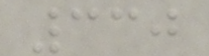330
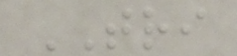TRI
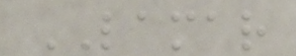LAMAR
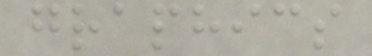graphics
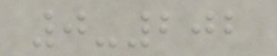0-202
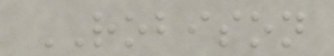ROBISON
